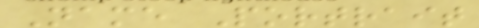Name Portrait
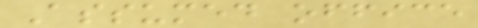Assumed office
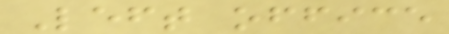Left office
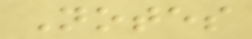Notes
